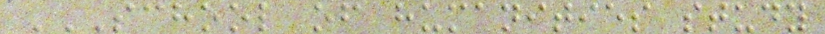SCHOOL OF HUMANITIES STUDY
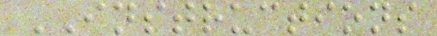INSTRUCTIONS
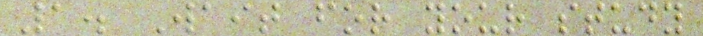1. Wait for your study
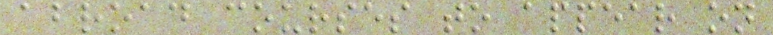abroad courses to appear on
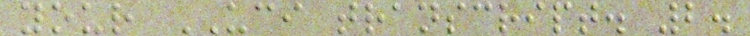your UCI transcript. 2.
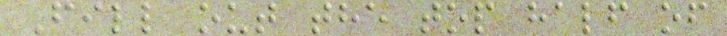Fill out the top half of
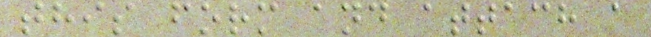this form and attach a
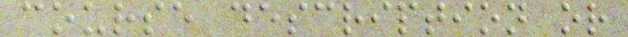course description or
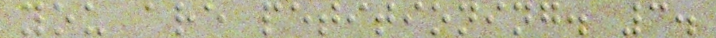you are petitioning. 3.
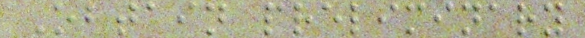Obtain preliminary
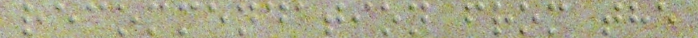recommendation from the
